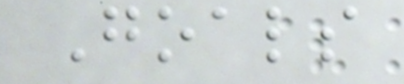Goals
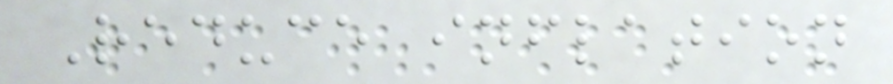Reduce inflation
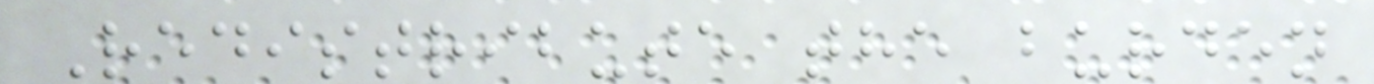Redistribute the burden
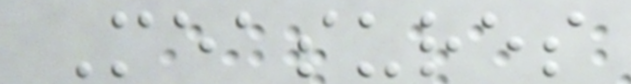Measures
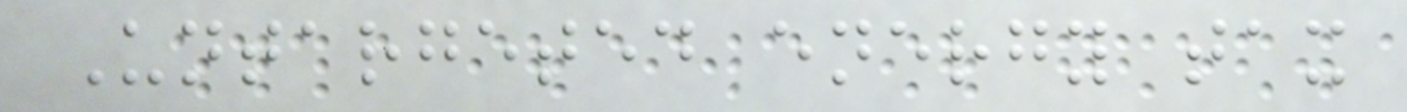Untargeted energy tax
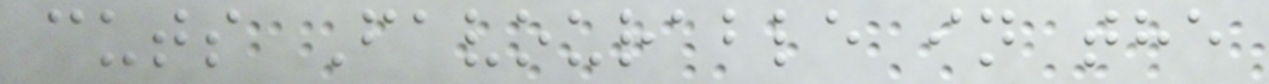cuts Favourable in the
